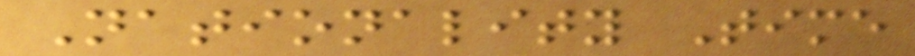Nationality Time
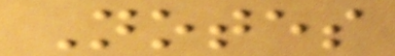Notes
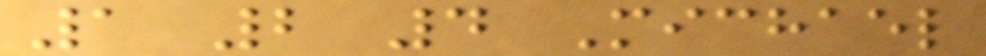1 2 4 Michael
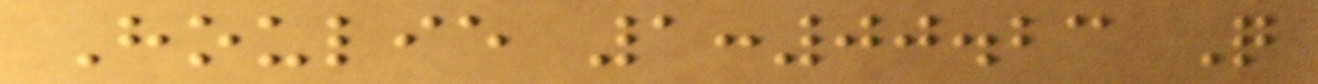Houlie 1:00.23 Q
